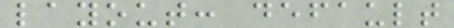layout: default
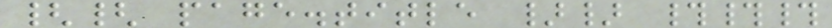{{ page.title }} ###
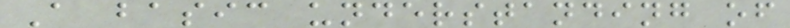A basic understanding of
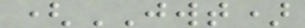(JWT)
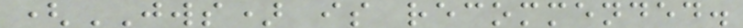(JWS) is recommended.
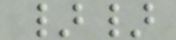}}
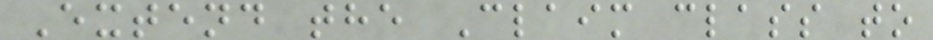Extend the Claim class to
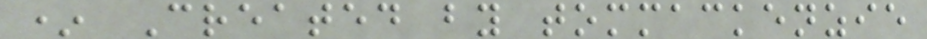* Created by tommackenzie
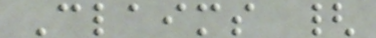Claims {
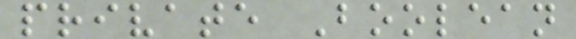private Boolean
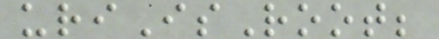uriIsRoot;
